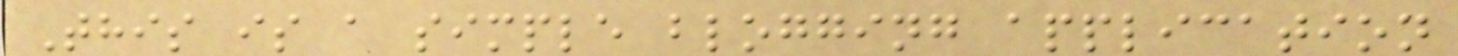This is a simple blogging application
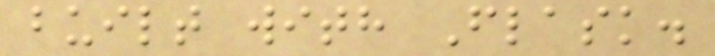built with Flask.
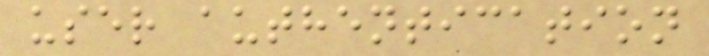user authentication
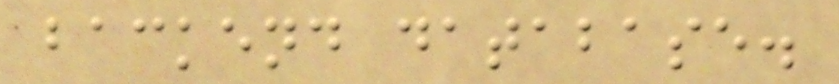backend database.
